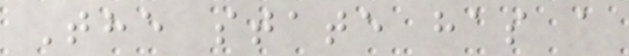The state has a
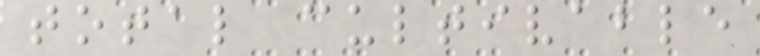total cultivable
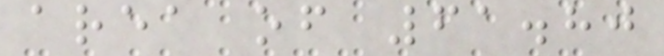area of 61.80
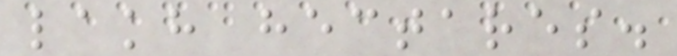lakh hectares.
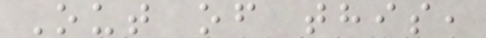Out of this,
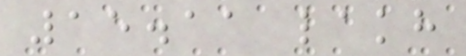15.11 lakh
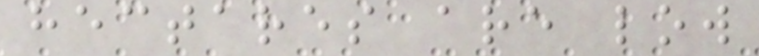hectares are low
